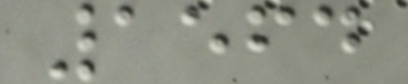1564
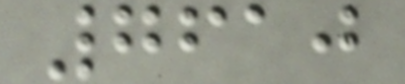7610
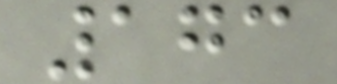173
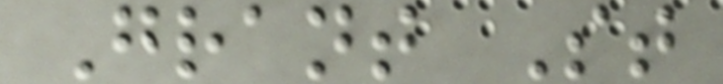Grant St
